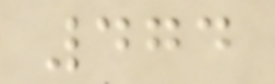474
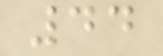44
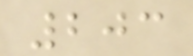203
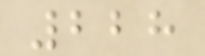228
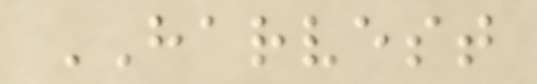HARVEST
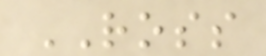ROSS
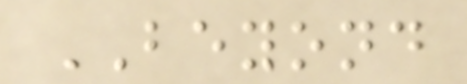BEYOND
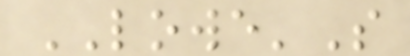LOWE'S
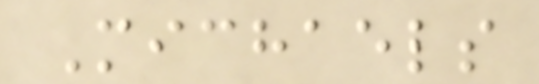Michaels
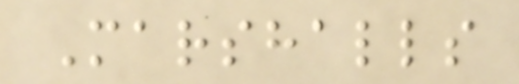Marshalls
